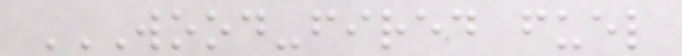WOOD-FIRED FUEL
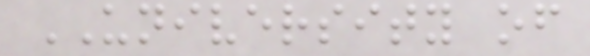UNIVERSITY of
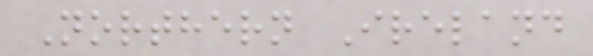Northern Ireland
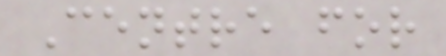Centre for
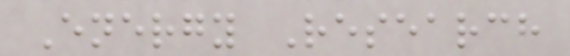Energy Research
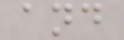and
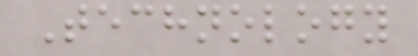Technology
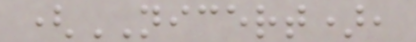(NICERT),
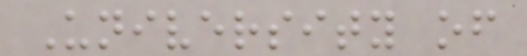University of
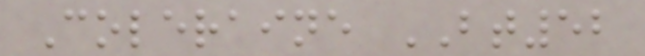Coleraine BT52
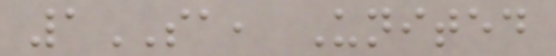1SA, United
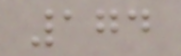174
